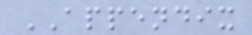APPENDIX
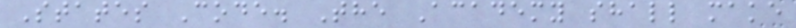States Code. The Academy shall make
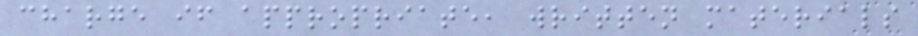charge if appropriate, written materials
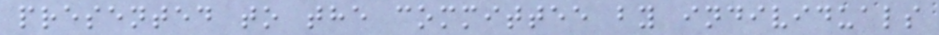presented to the committee by individuals
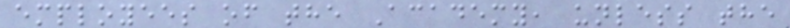employees of the Academy, unless the
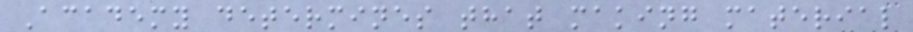Academy determines that making material
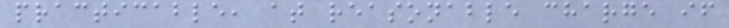practicable, at reasonable charge if
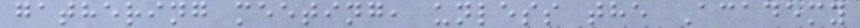gathering meeting, unless the Academy
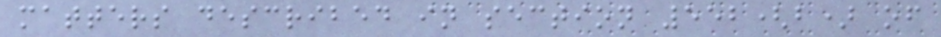matters described in section 552(b) of
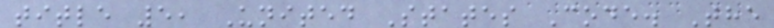title 5, United States Code. The
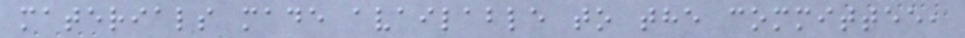materials made available to the committee,
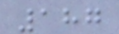187
